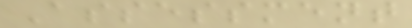Assessment
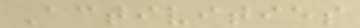Activities
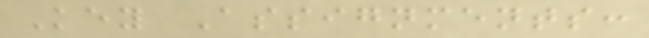Key Assignments:
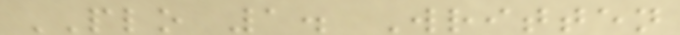PLO 1. Written
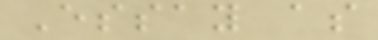Essay as
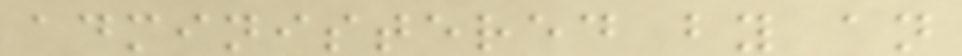administered by an
